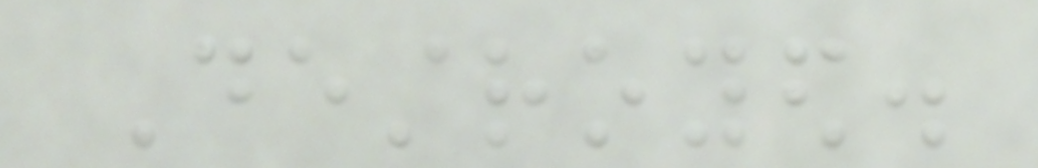Destroyed.
